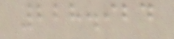228.924
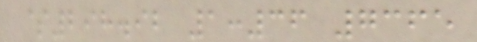$298.92 1:36 7365
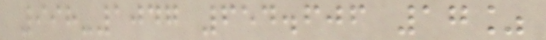998-1047 654.606 17%
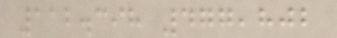112.398 477,802
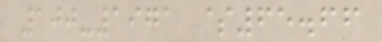100-1971 $65.66
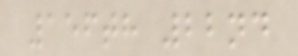156th 22nd
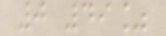0 49%
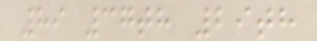89 37th 29th
